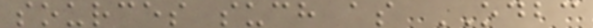sources such as ODBC
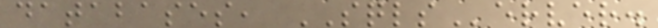databases, SQLServer.
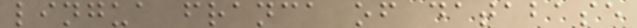lingua franca of database
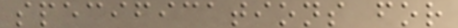specifications for
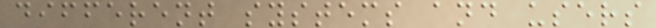different systems and users
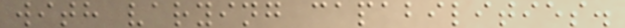with varying capabilities.
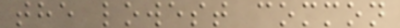the lowest common
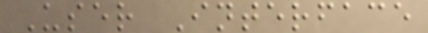User Interface
